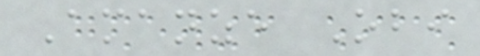Amanze Obi
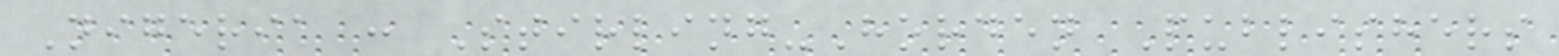Nigeria : Stirling-Horden Publishers
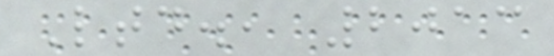Ltd., 2013
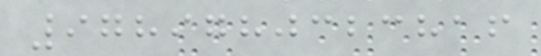9789780323816
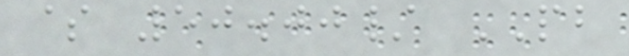$ 50.00/ PB
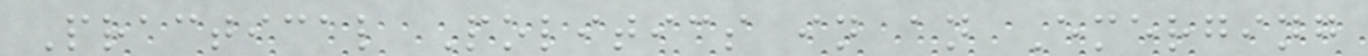Practical Politics in an Emerging
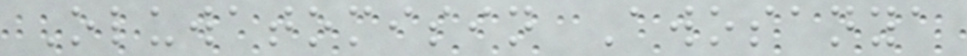Oluwatomisin Awosanya
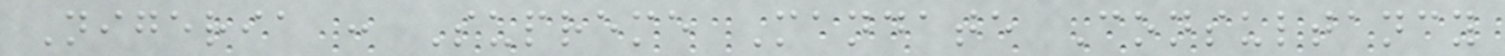Nigeria : Supreme Mandate Consultancy
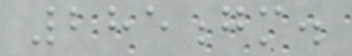285gm.
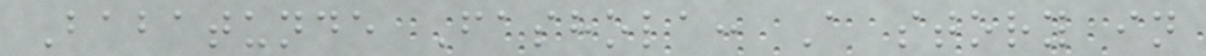Babatunde Fashola: A story in
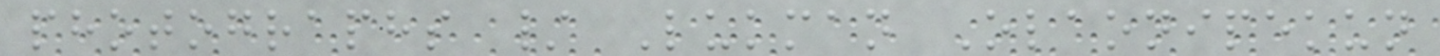photographs / Lukman Olaonipekun
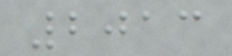2013
